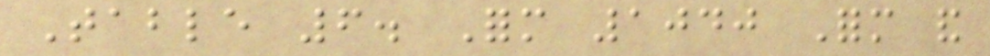Table 6. Form 1040 Form and
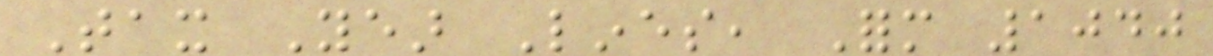Tax Year Lines, Form 1040
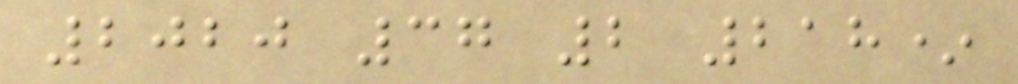2020 37 2 218*
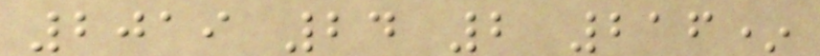2019 24 2 216*
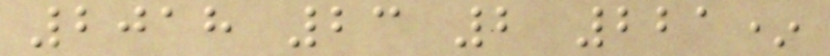2018 23 2 221*
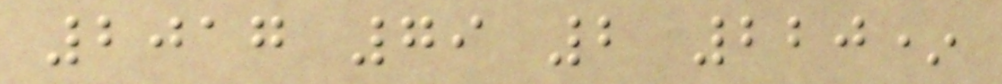2017 79 2 220*
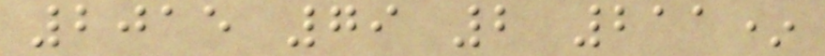2015 79 2 211*
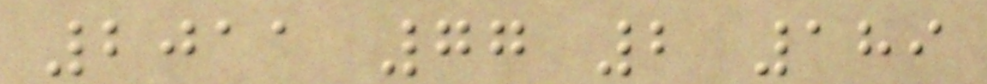2011 77 2 189
